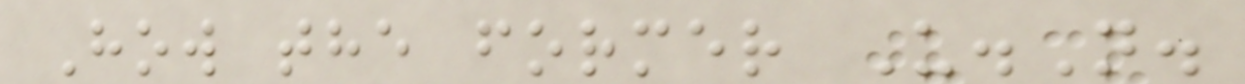How the former U.N.
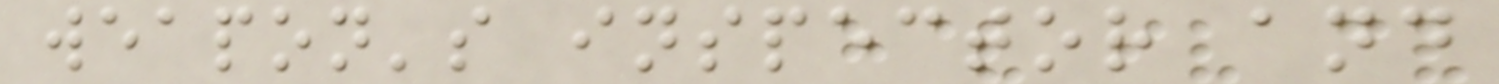weapon's inspector and
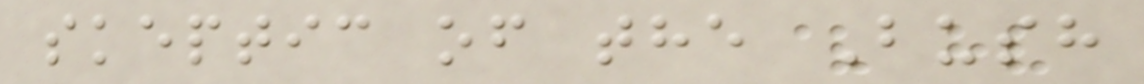skeptic of the Bush
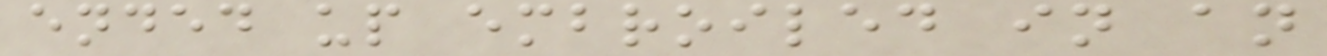ended up embroiled in an
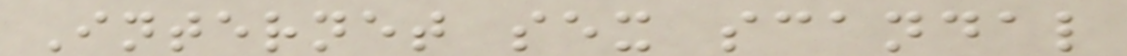Internet sex scandal
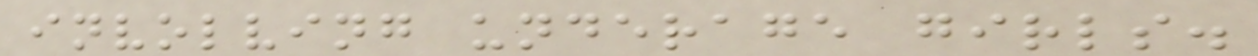involving underage girls.
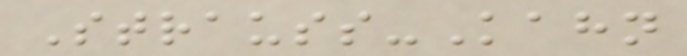Strauss-Kahn
